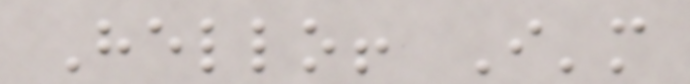Hello! I'm
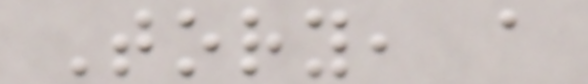Tory, a
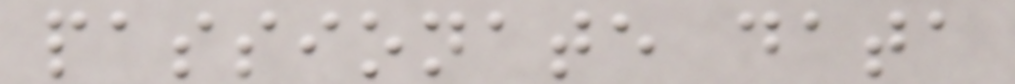passionate data
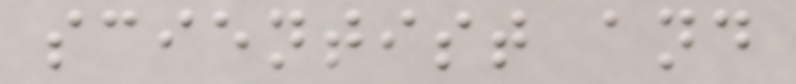scientist and
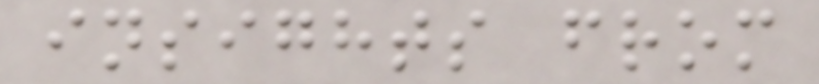insights from
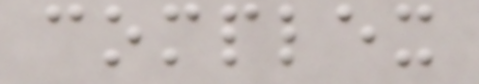complex
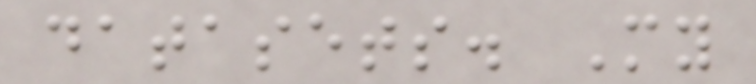datasets. My
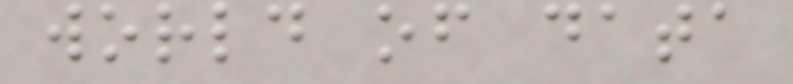world of data
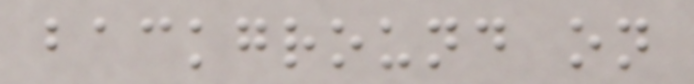background on
